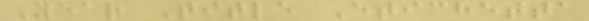Year Title Etichetta
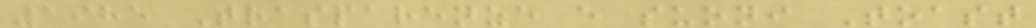1985 Trasparenze e suoni Toast
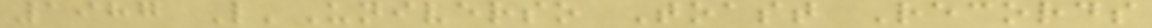1987 L'Universo Toast Records
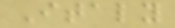Italy
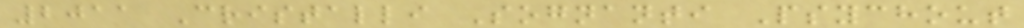2011 Cristalli Sognanti Psychout
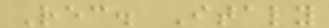Rec. Italy
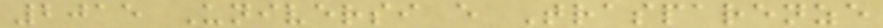2015 Universi e Trasparenze
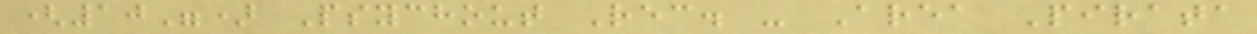(10") Psychout Rec. - Area Pirata
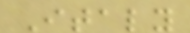Italy
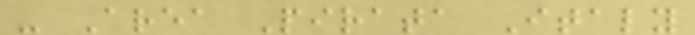- Area Pirata Italy
